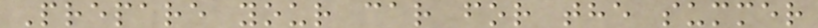Prepare your car for the summer
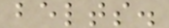belts.
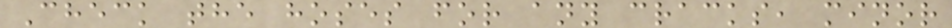Check the hoses for any cracks, minor
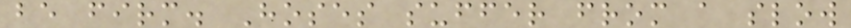be firm. Hoses suffer from a slow
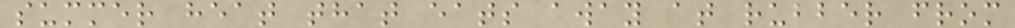summer heat that eats away at rubber from
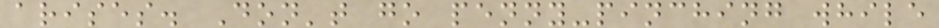arises. Don't go penny-pinching while
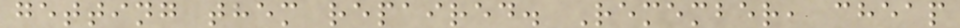getting them repaired. Remember, cheap
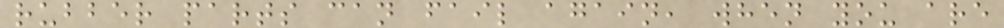rubber parts can fail again, when you are
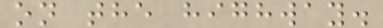on the highway.
